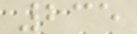235
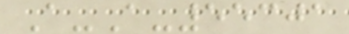A-A-55301
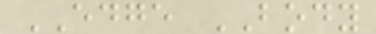EDGE BODY
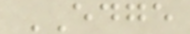EDGE
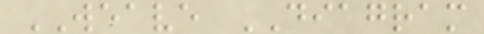WEAVE DIAGRAM
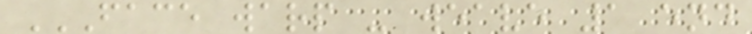FACE WARP - WEAVE 1 END
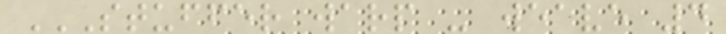STUFFER WARP - WEAVE 4
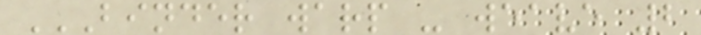BINDER WARP - WEAVE 2
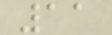11
